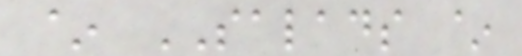~ SALADS ~
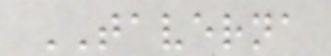TAVERNA
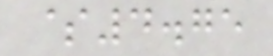$4.75
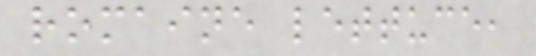romaine lettuce,
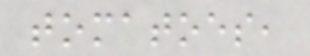tomatoes,
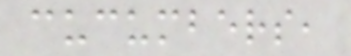cucumbers,
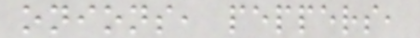onions, peppers,
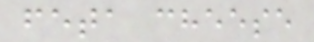feta cheese
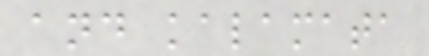and kalamata
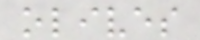olives
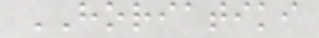HORIATIKI
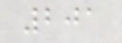201
